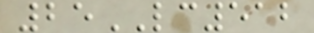25LC512
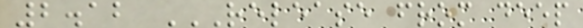2.12 RELEASE FROM DEEP
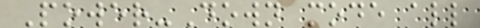Power-Down mode all
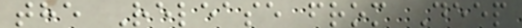the Release from Deep
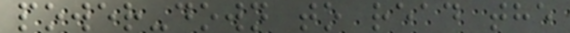power-down to read the
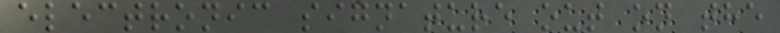electronic signature out on the
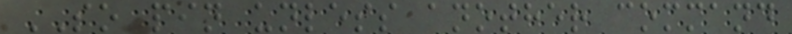SO pin unless another command
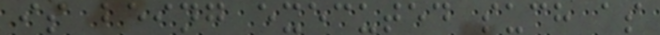is being executed such as
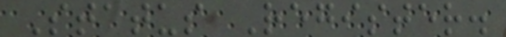Status Register.
